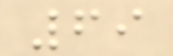69
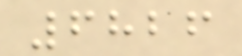6826
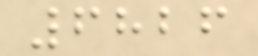6826
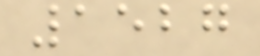1527
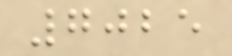7025
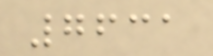7631
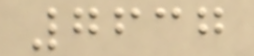7637
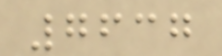7637
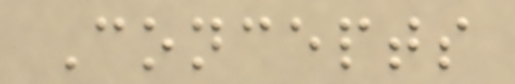Concepts
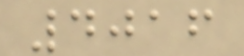4016
